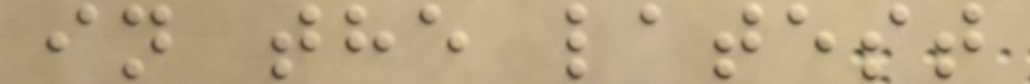in the latest
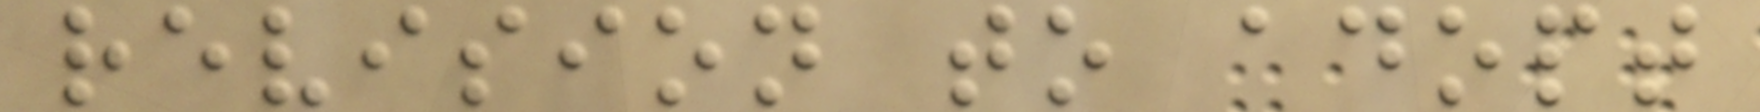revision to adopt
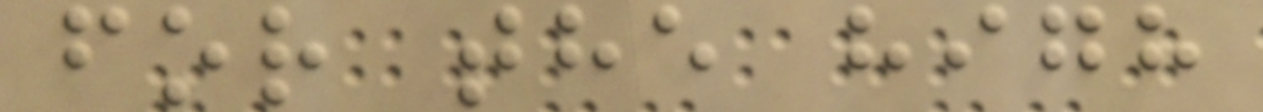for the high
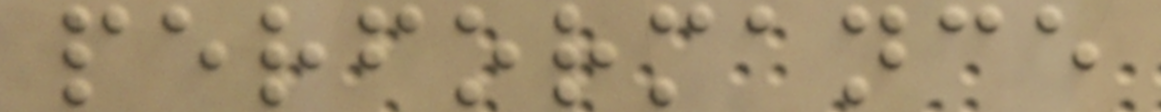performance
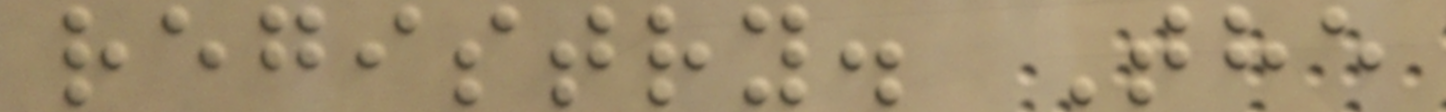registry. The
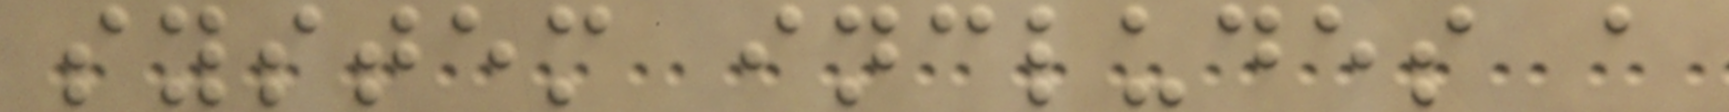system includes a
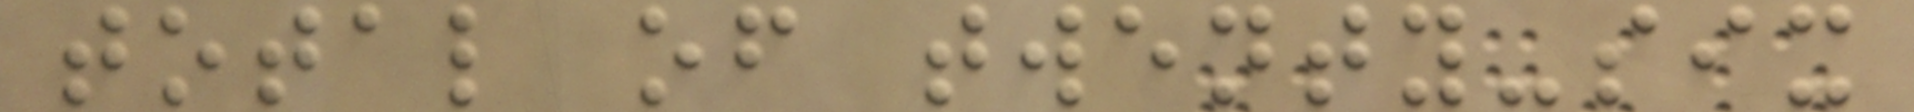total of twenty-six
